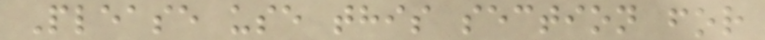Please use this section for
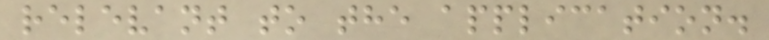relevant to the application.
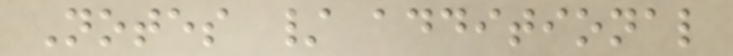Notes / additional
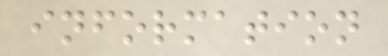information
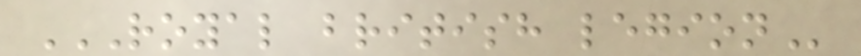ROYAL BRITISH LEGION
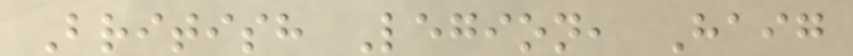British Legion, Haig
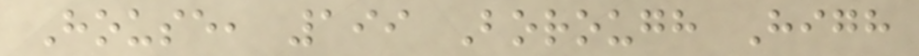House, 199 Borough High
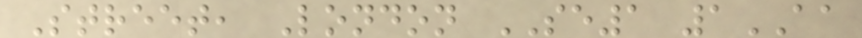Street, London SE1 1AA
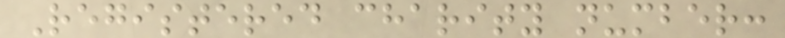Registered charity number:
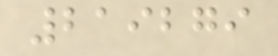219279
